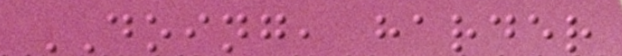DOING, harder
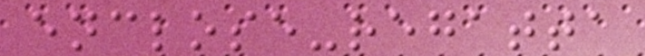enclose-regatta
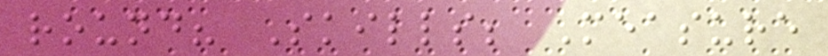round? Skills; Measure
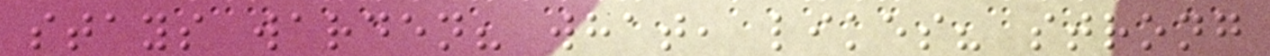stays warden? what, likes? strong
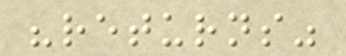"returns"
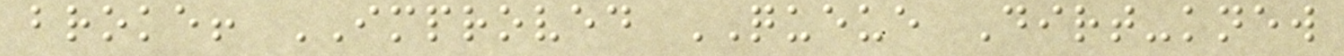broke! IMPROVED QUEUE Dirt-knew
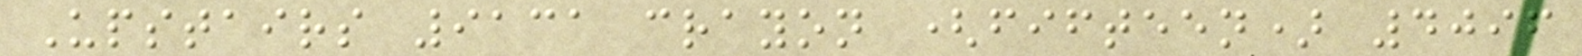Upstairs 9131 crayon (fifteen) 4096
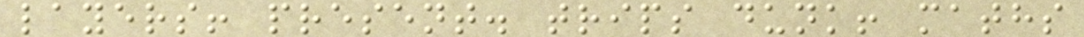layers! present. trips dunk! maths
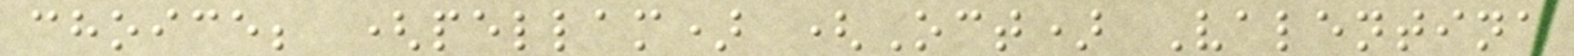choice; (pellam) (Oct) Valentina
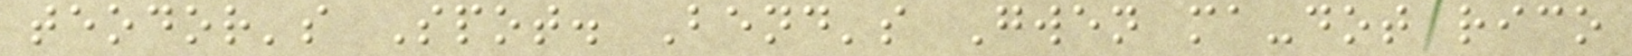teodor's Spot. Bend's Gwen ma-dot rico
